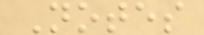Notes
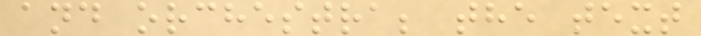and orchestra; the text
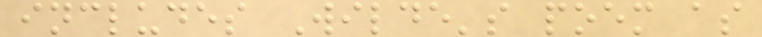includes Wilde's poem as
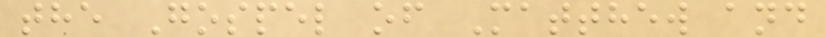the Gospel of Matthew and
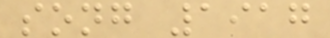song 1917
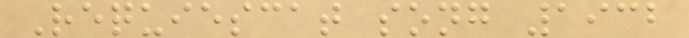Requiescat song 1932
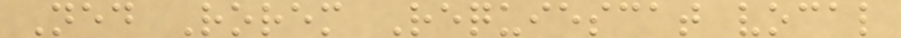Ned Rorem Requiescat vocal
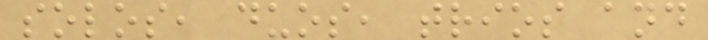solos, duos, trios and
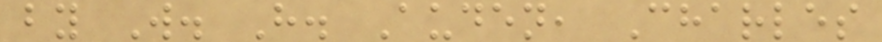by W. H. Auden, Charles
